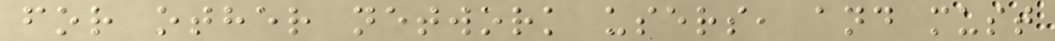for other network users, and must
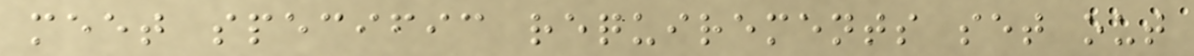meet specific requirements set out
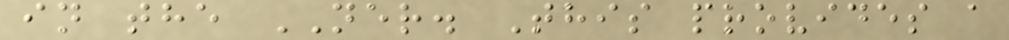in the NER. This provides a
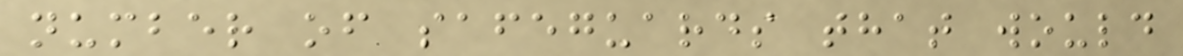number of safeguards that would
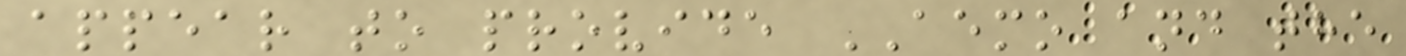appear to provide AEMO and the
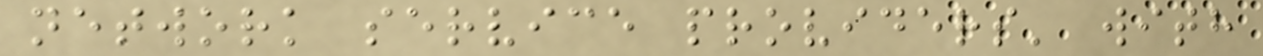network service providers' with
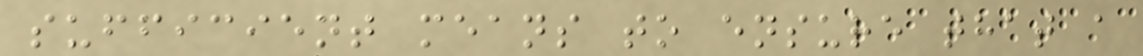sufficient means to ensure that a
